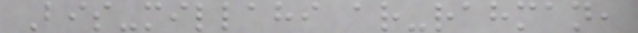Bis-millahi ar-rahman,
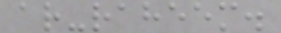ar-raheem.
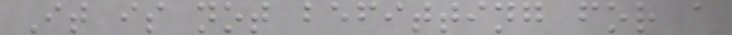It is not befitting for a
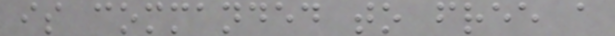is commanded to free a
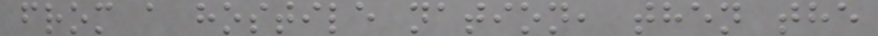from a hostile nation, then the
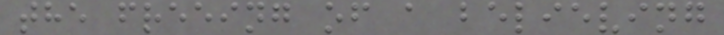the freeing of a believing
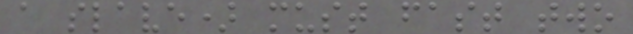a slave) must fast two
